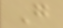G
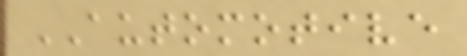AUTOMOTIVE
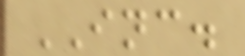INC.
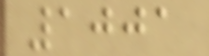1001
